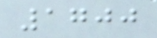1700
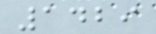1429
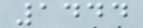1444
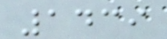1439
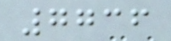7736
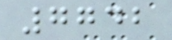7742
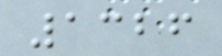1326
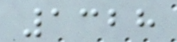1328
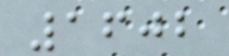1602
